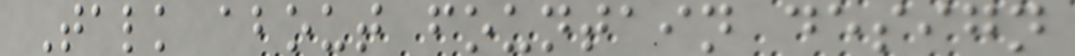Talk about fountain design
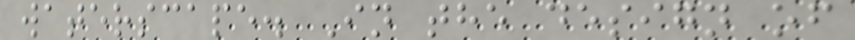waterscape. In the design of
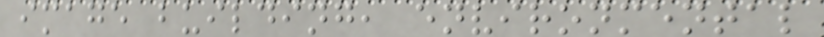image building, environmental
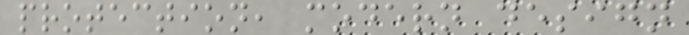protection, modern design
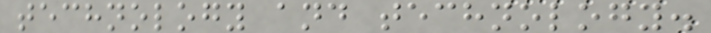technology and technology.
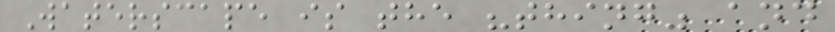Waterscape is the "thing" and
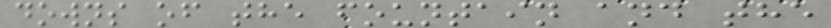downs of the fountain and the
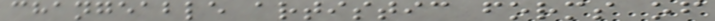changeable artistic forms of
